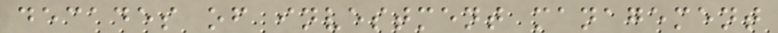decades of investment management
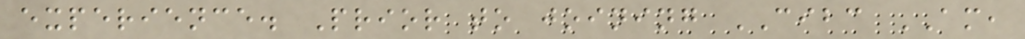experience. Prior to joining CIBC AM,
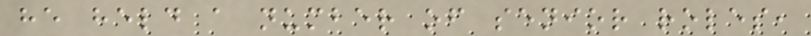he held a number of senior roles,
